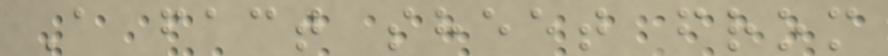A fact sheet from
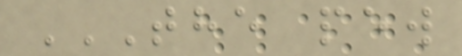THE PEW
